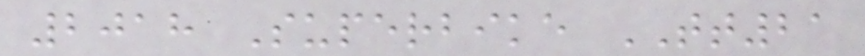2018 Superbike TT21
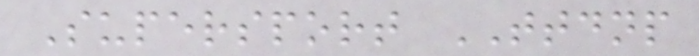Supersport TTDNP
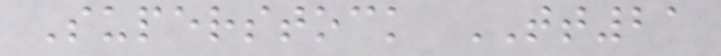Superstock TT21
